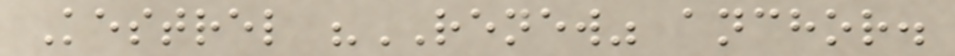Kestrel "RENEW" anchor.
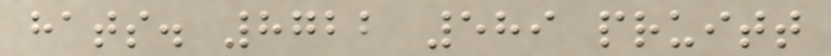hats. 8722 589 pruitt
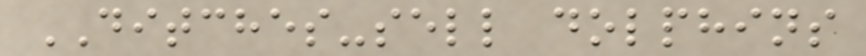DITCHES-sell dolphins
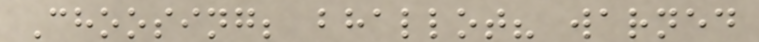Choosing; bhallot? warned
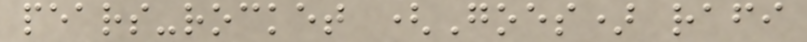pears-rocket (Goes) rafi
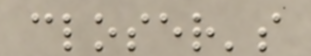closer's
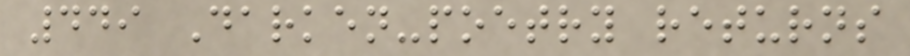449 Darken-poetry returns
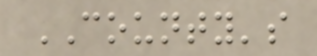COUNTY's
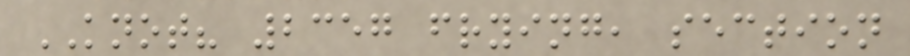KNOT? 2357 frying, section
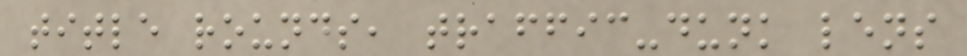title rounds, traffic-dunk lens
